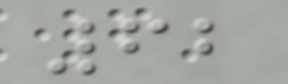62
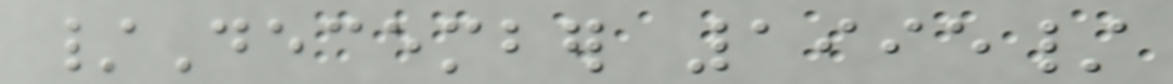/December 1995/
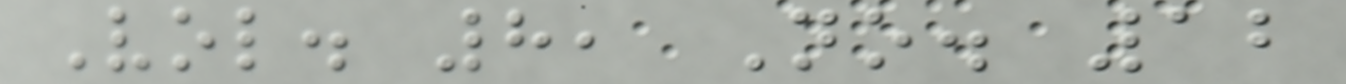Vol. 8, No. 12
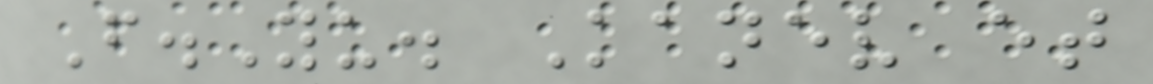F.Yu. Kanev et
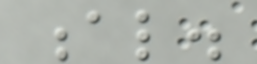al.
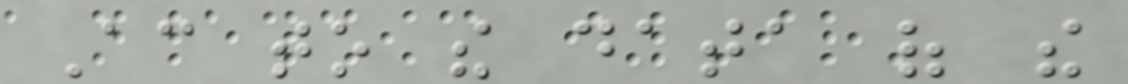According to the data of the
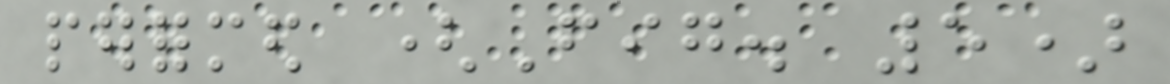performed (Fig. 5)
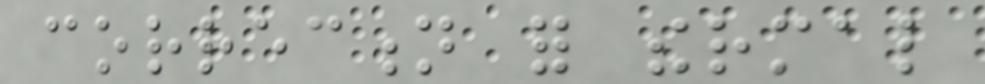correction for thermal
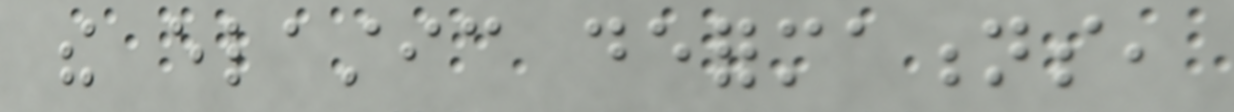the elastic deformations,
